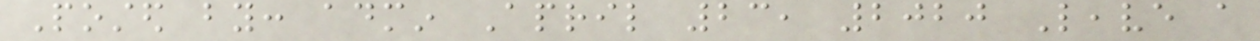Posted by: admin April 23, 2020 Leave a
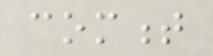comment
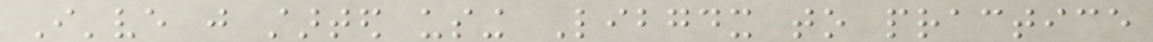I've just started using Libgdx to practice
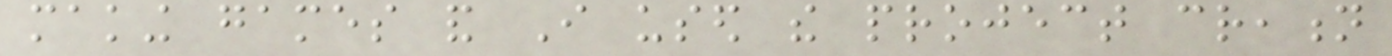making games and I used the project creation
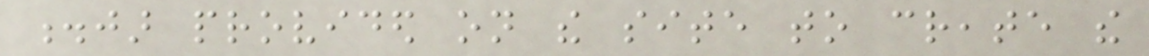.jar provided on the site to create the
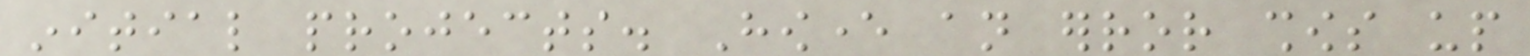initial projects. However an error shows up
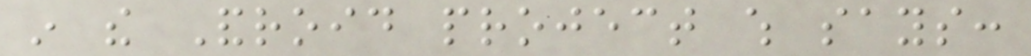in the Android project which says:
